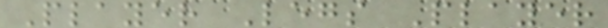Player Legs Player
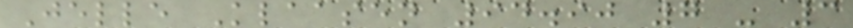Jelle Klaasen 94.90 7 - 3
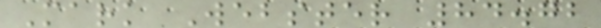Mark Webster 84.72
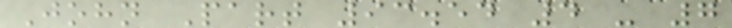John Part 93.54 4 - 7
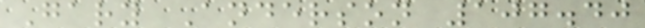Gary Anderson 107.40
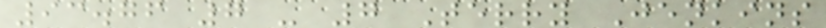93.76 7 - 7 Terry Jenkins
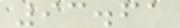93.61
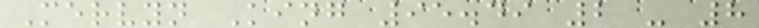Mervyn King 95.49 2 - 8
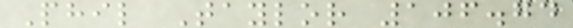Phil Taylor 106.74
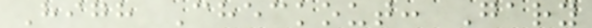High Checkout: Gary
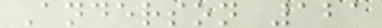Anderson 121
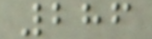286
